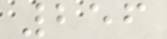256
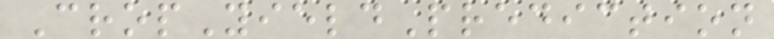CropYieldPrediction
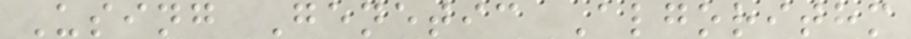Using Genetic Algorithm
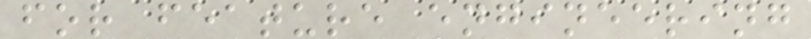for feature engineering
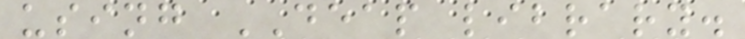using DEAP library.
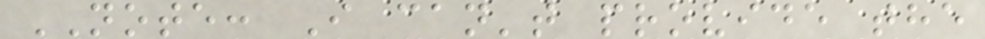NOTE: I can't provide the
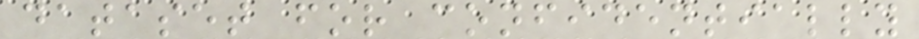dataset for confidentially
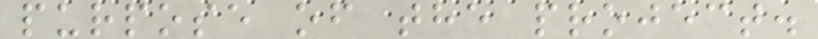purpose of the project.
